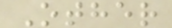Other
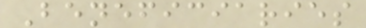Beneficiaries
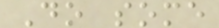Do some
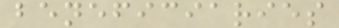beneficiaries
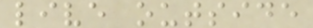live outside
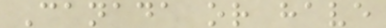Canada or have
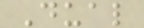Dual
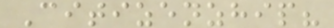Citizenzhip?
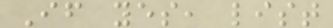If yes, list
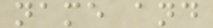name and
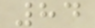84
